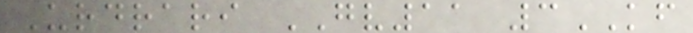Urdrari GV11 3KF
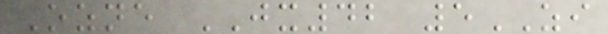Ozne JX42 5ZI
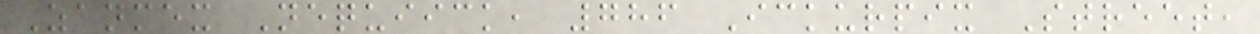Zanmex Nequiick, 786 Ickurpix Street,
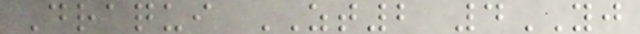Draqui ZT2 4YJ
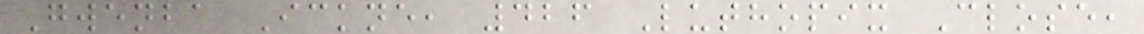Gwenba Ickne, 426 Luthopix Close,
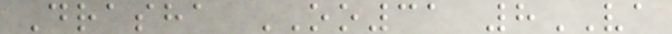Drasha OO31 8VA
